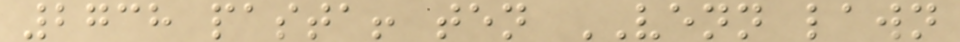2738 pasta! ten VENN lawn
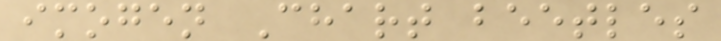imogen Chart beetles
